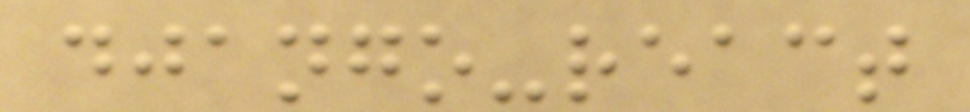django-react
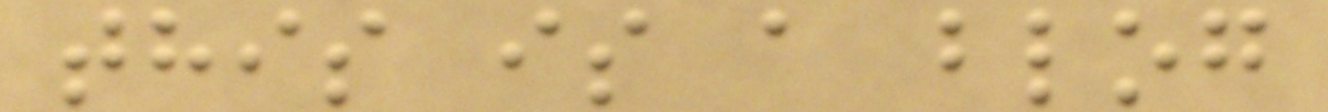this is a blog
